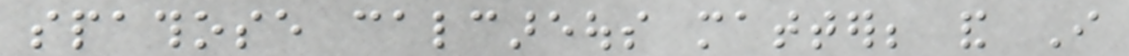spathose calcareous matter; and I
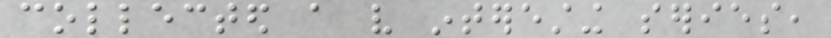collected a very interesting series,
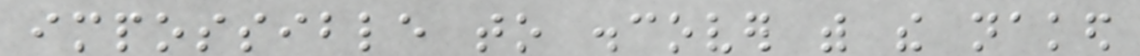impossible to discover with the naked
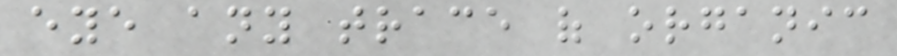eye any trace of organic
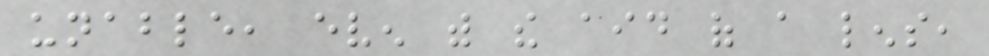unable, even with the aid of a lens,
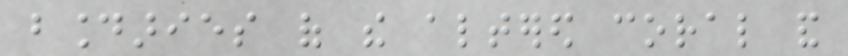boundaries of the altered coral and
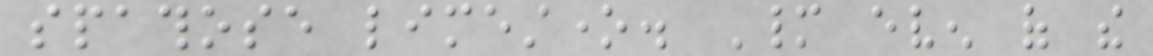spathose limestone. Many even of the
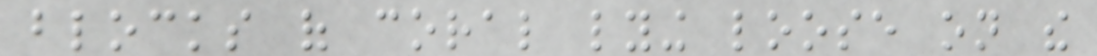blocks of coral lying loose on the
